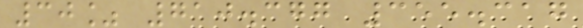30% 710.377 355.317
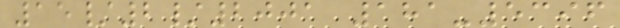15/2/2001 181-5396
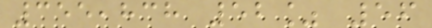355,838 52% 56
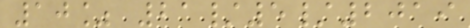10% 21/5/2019
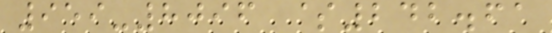959-8096 $242.61
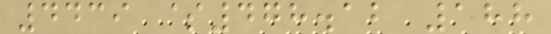4439 $478.12 188
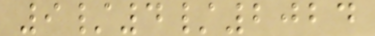9/4/2024
